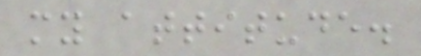my attitude.
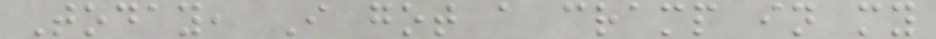Today, I got a cramp in my
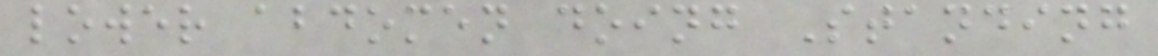lower abdomen doing Standing
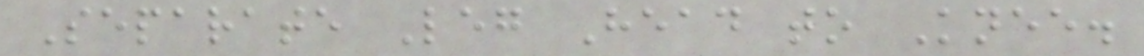Separate Leg Head to Knee.
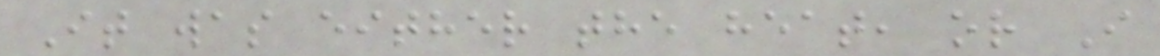It was either the heat, or I
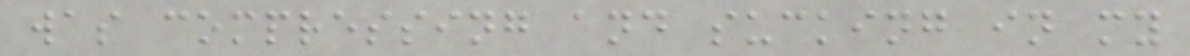was compressing and sucking in my
